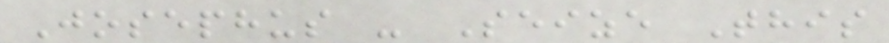Josephus - Seize This
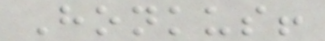Honkus!
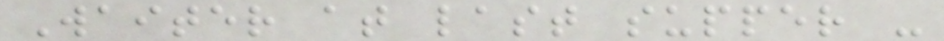Waiter at last supper -
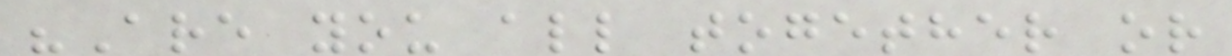"Are you all together or
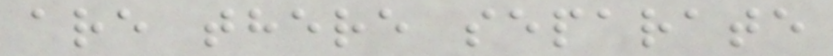are there separate
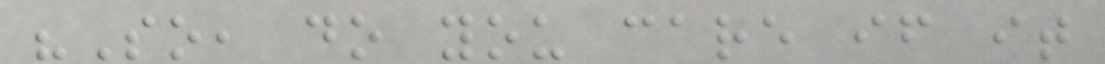"So, do you care if it
